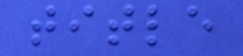title
